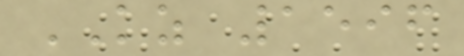KZ 1596
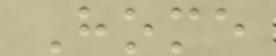Home
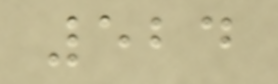524
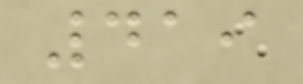419
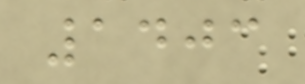1403
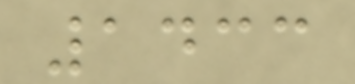1433
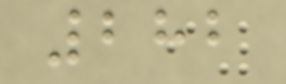282
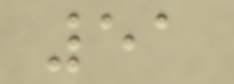51
